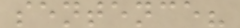sentence?
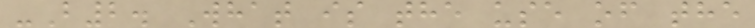-B2. What is the use of the
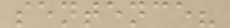sentence?
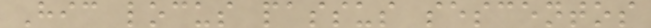Hic locus passus sescentos
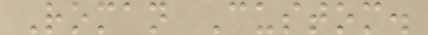Roman Custom.
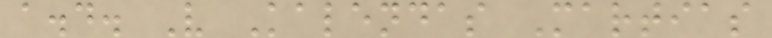a.d. V Kalendas Martias
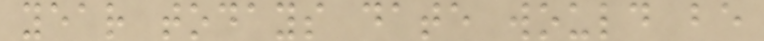year todays date would be
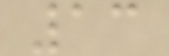13
